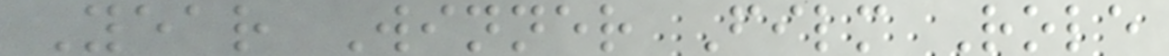Year Winner Film Role
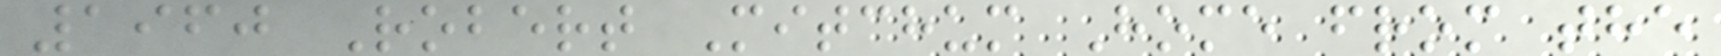1960 Robert Mitchum Home from the
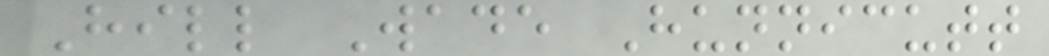Hill Wade Hunnicutt
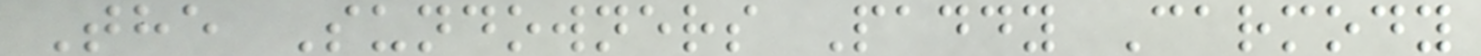The Sundowners Paddy Carmody
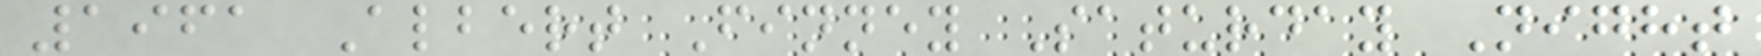1961 Albert Finney Saturday Night
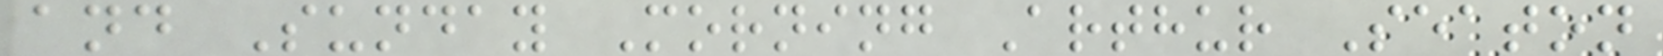and Sunday Morning Arthur Seaton
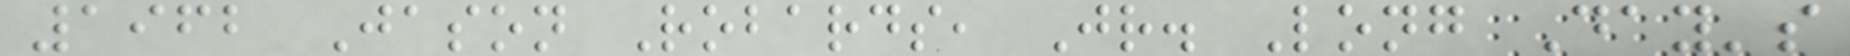1962 Jason Robards, Jr. Long Day's
